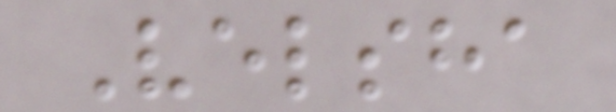Velsha
